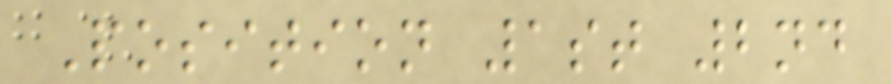Position 1st 2nd
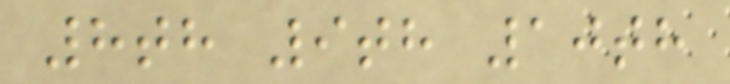8th 9th 10th
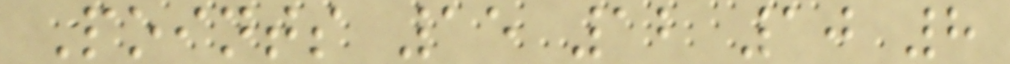Points 15 12 10 8
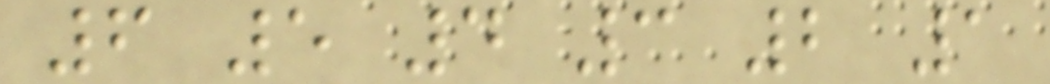6 5 4 3 2 1
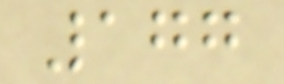177
